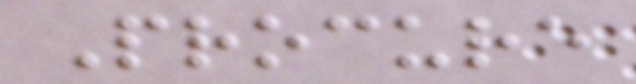Procure
